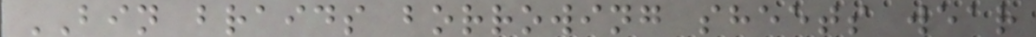BIN braids borrowing sheets wear
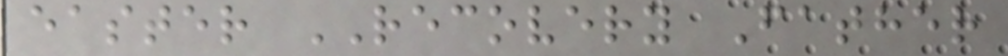easter RECOVERY Father
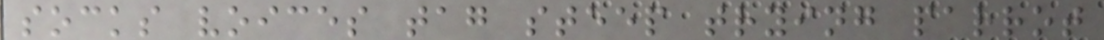socks voices tag steep trying parrot
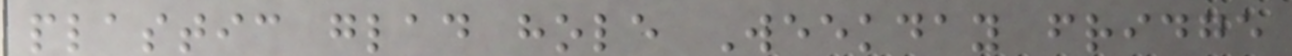plastic glad hole Weekday fridge
